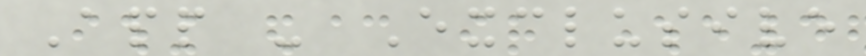App - Exclusive
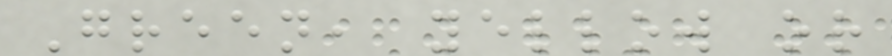Green, yellow or
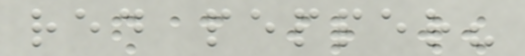red pepper?
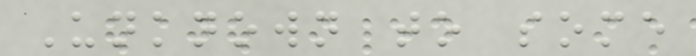Unknown to some
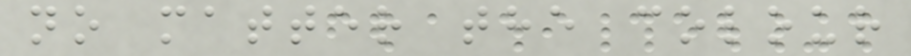no matter the colour
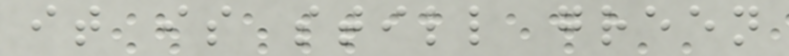it is still green
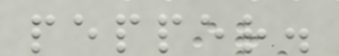pepper.
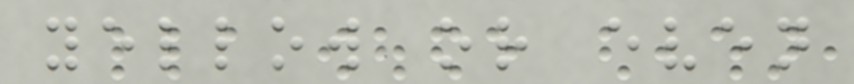yellow or even
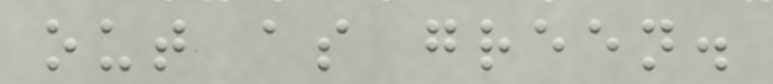out as green.
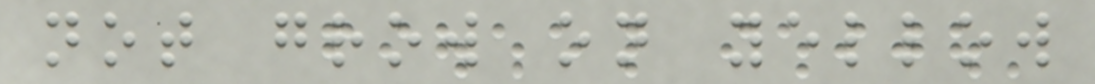not grow on yellow
